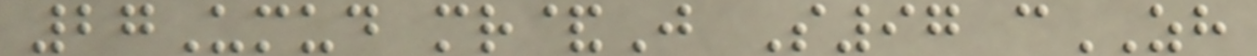27Umud mr&J S97 cZH
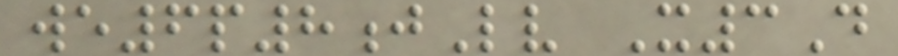we6p8jLv X3D
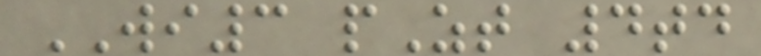WI3 pZt 4td
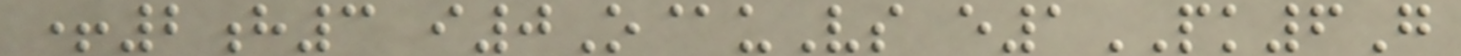+2h3 i0O@uVs e1PK6G
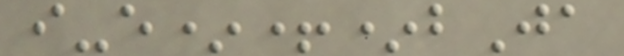i-e*+*bJa
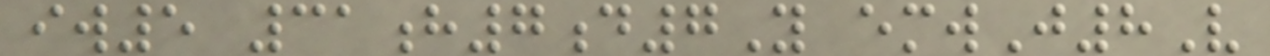iw5 31h7d7Y emwJ8V
